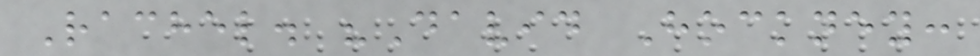Rachel. "David Hockney:
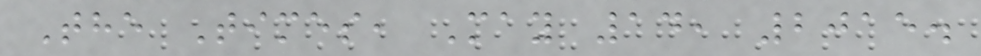The Times, May 14, 2015.
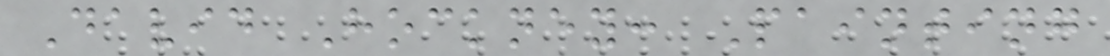David Hockney: Painting
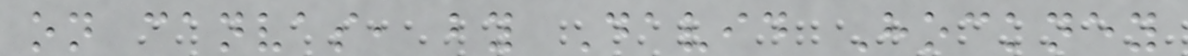on canvas, by David Hockney
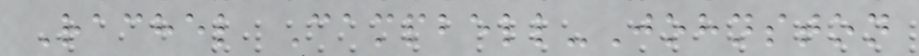Rachel Campbell-Johnston
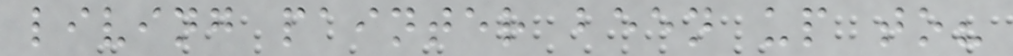living painter been up to?
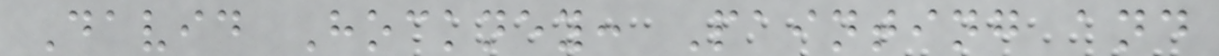David Hockney: Painting and
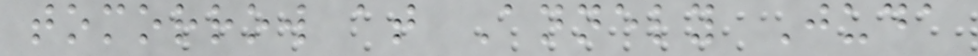tomorrow at Annely Juda
